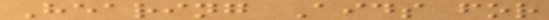Hearing Aids for
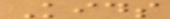Kids
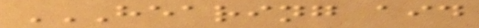HEARING AID
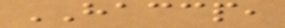HACCP,
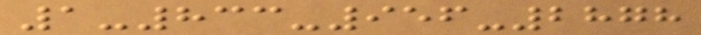1-833-956-2878
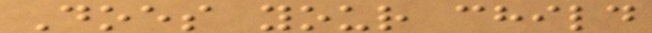Does your child
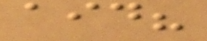aid?
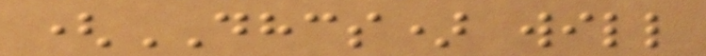(DHCS) will
